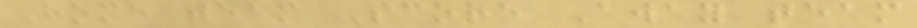Home team Score Away team
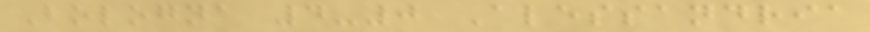Bologna 4-0 Alessandria
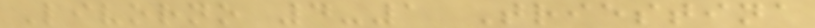Livorno 4-1 Triestina
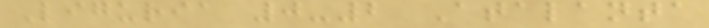Liguria 0-2 Atalanta
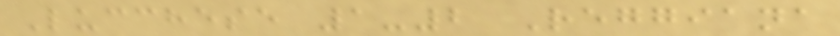Lucchese 1-2 Reggiana
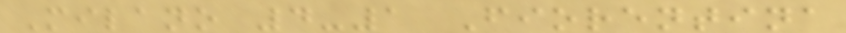Milano 4-1 Fiorentina
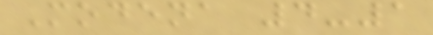Modena 4-1
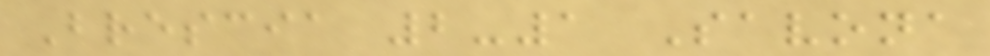Brescia 2-1 Savona
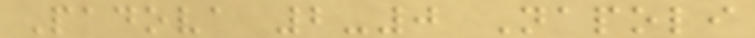Padova 2-0 Napoli
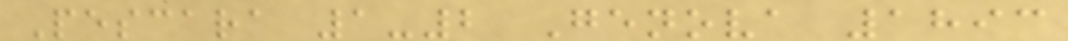Pescara 1-2 Genova 1893
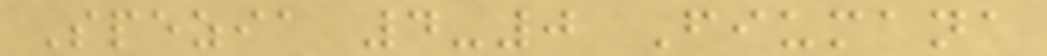Spezia 4-0 Fiumana
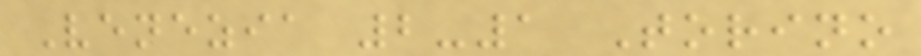Venezia 2-1 Torino
